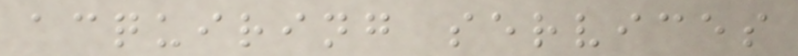acquiring services
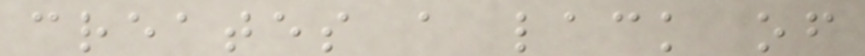creates a lack of
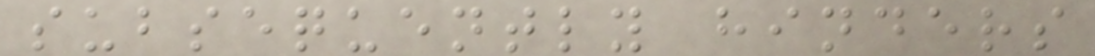subsequently hinders
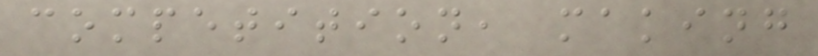competition, making
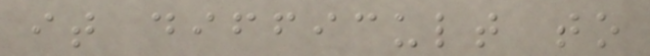it difficult to
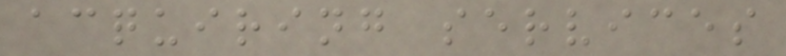acquiring services
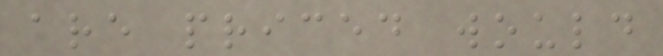are priced would
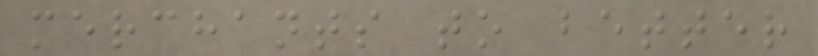merchants to better
